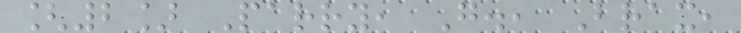[2] Parry, G., Brax,
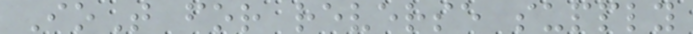IoT for reverse supply
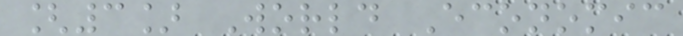[3] World Economic
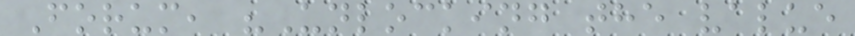Forum, "Unlocking the value
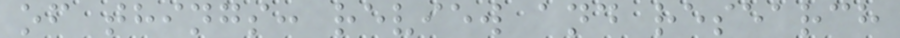of things: review and research
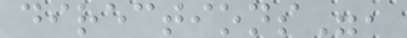directions",
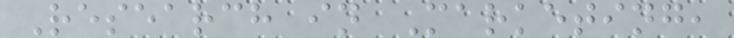Research in Marketing,
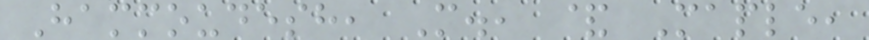Hammoudesh, M., & Maple,
